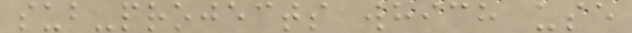sub-projects which use
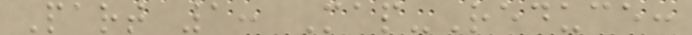Part 1: Map-Reduce:
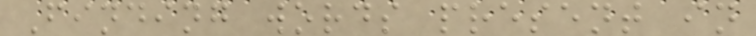Finding words present in
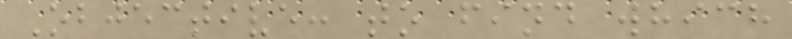Objective: to find which
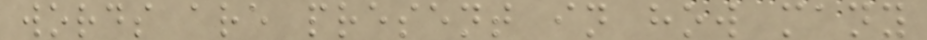words are present in how many
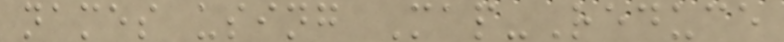names using Map-Reduce
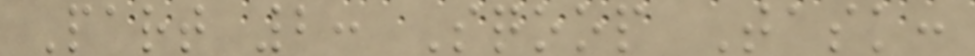Part 2: Sqoop Task:
